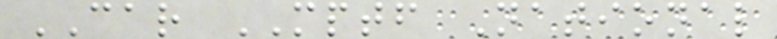CAR MPTF National
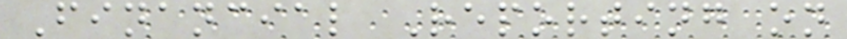Financial Reporting on
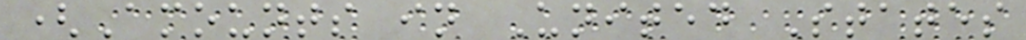(Amounts in United States
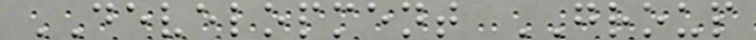DEVELOPMENT GROUP
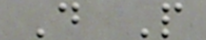D P
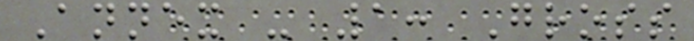Annex - 1: Gross
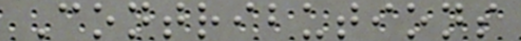Contributions
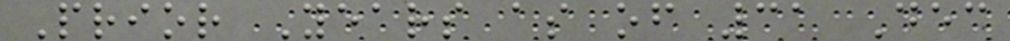Prior Years as of 31 Dec
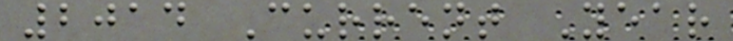2014 Current Year
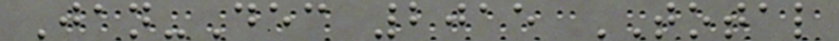Jan-Dec 2015 TOTAL
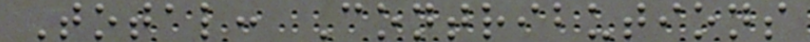Total: Contributions
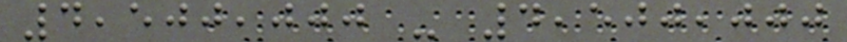4,500,000 - 4,500,000
